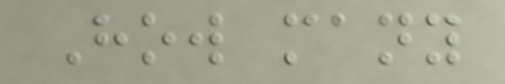How many
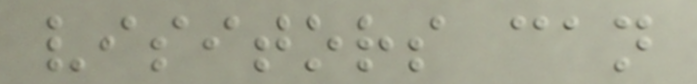visitors can
